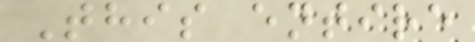This entire
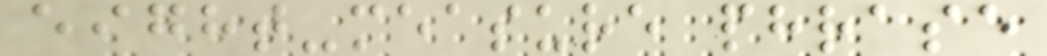eight-measure phrase
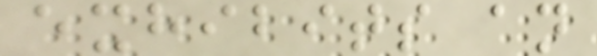exhibits an
